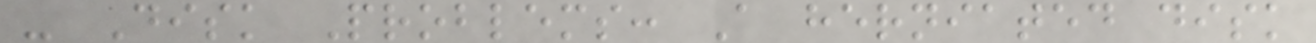- Disk Problems: A herniated disk
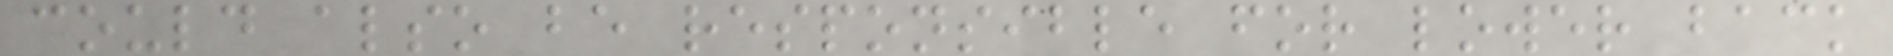could also be responsible for lower back
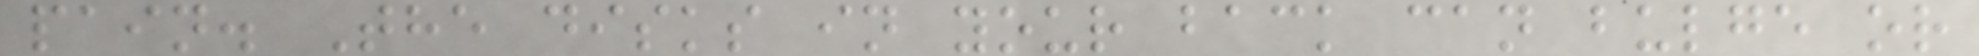pain. The disks in your back can bulge or
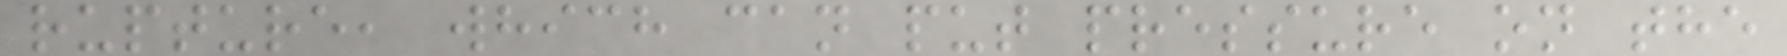rupture, which can put pressure on the
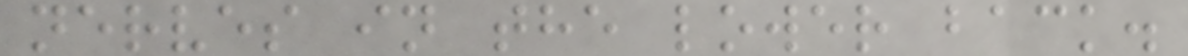nerves in the lower back.
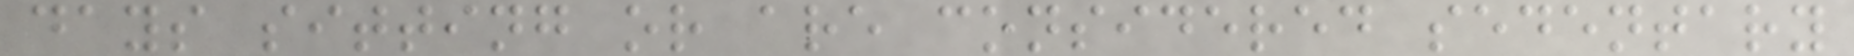days sitting or are considered sedentary
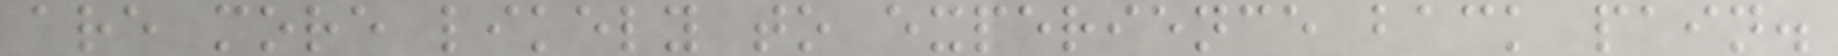are more likely to experience back pain.
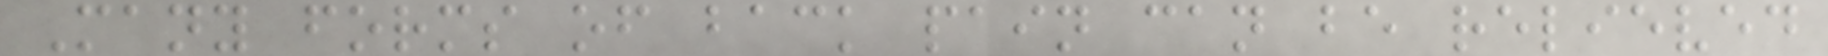Many forms of back pain can be relieved
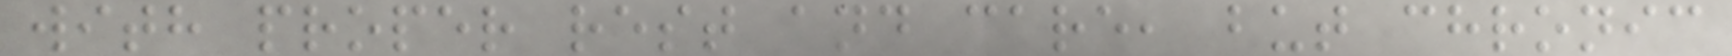with proper rest and care, but chronic
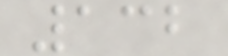132
